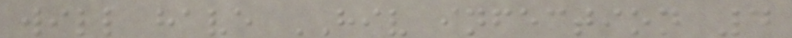will have HIV infection 4
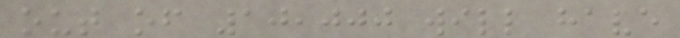out of 10,000 will have
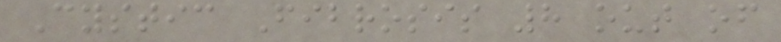Cystic Fibrosis 8 out of
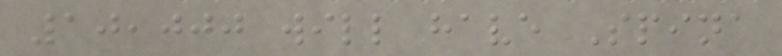10,000 will have Spina
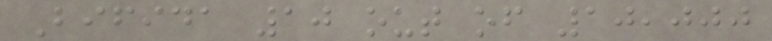Bifida 10 out of 10,000
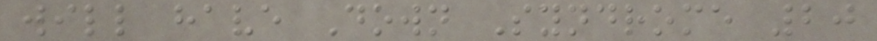will have Down Syndrome 20
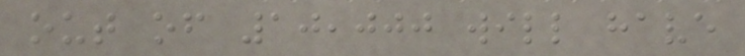out of 10,000 will have
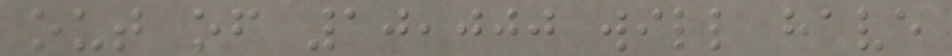out of 10,000 will have
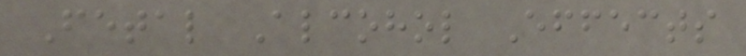Fetal Alcohol Effects
